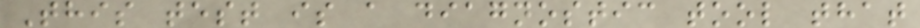This test is a diagnostic tool that
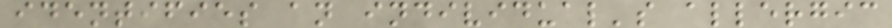identifies an individual's allergic
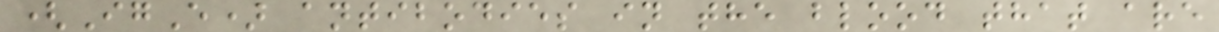(IgE) antibodies in the blood that are
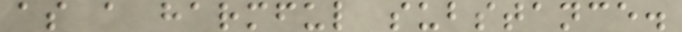as a harmful substance.
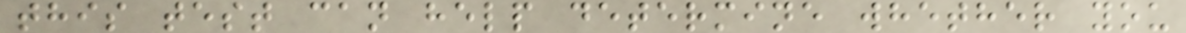this test can help determine whether you
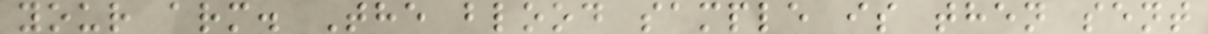your arm. The blood sample is then sent
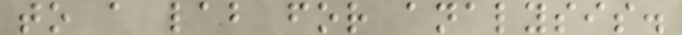to a lab for analysis.
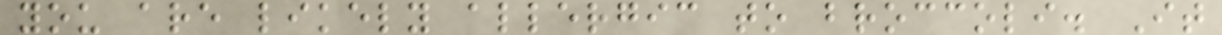you are likely allergic to broccoli. It
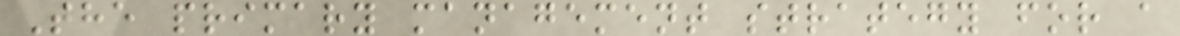The primary management strategy for a
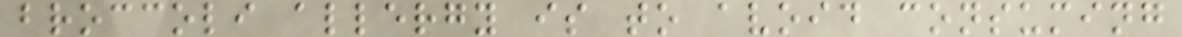broccoli allergy is to avoid consuming
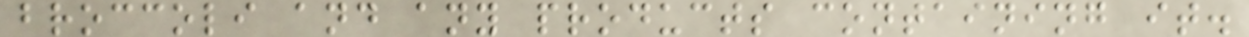broccoli and any products containing it.
